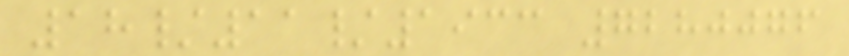18/11/1933 7280076
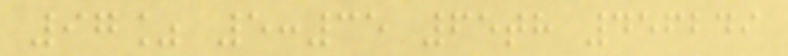97% 5:35 65th 456249
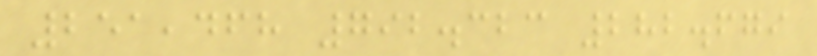251,468 792.323 282.679
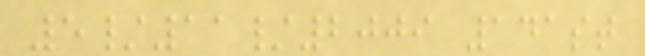5/11/2009 141st
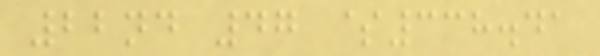22nd 47 $338.41
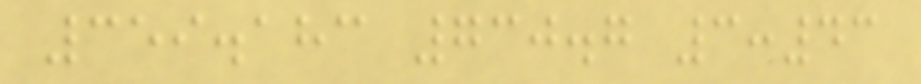359.183 730.7 3:43
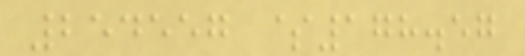254557 $178.57
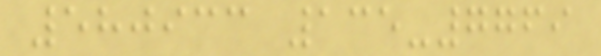580933 135-7769
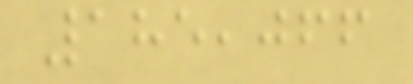185,066
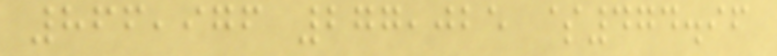866,976 277,025 $474.96
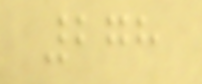278
